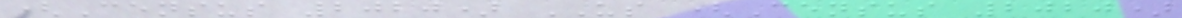(Census 2020) US (Census 2020)
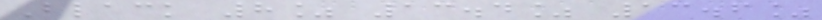Black 8% 13.4% 13.6%
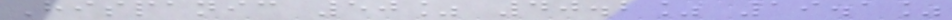Hispanic 50% 40.2% 19.1%
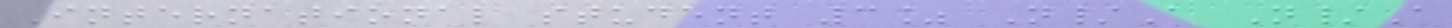International student 3% N/A N/A
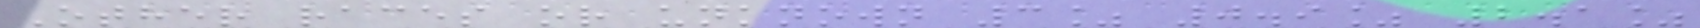Other races or unknown 3% 0.9% 2.1%
